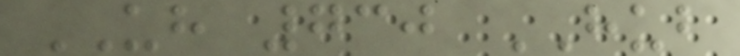UH 730 HUB
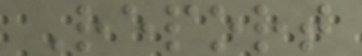Report
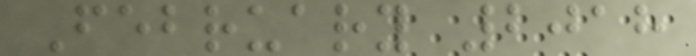February 2018
